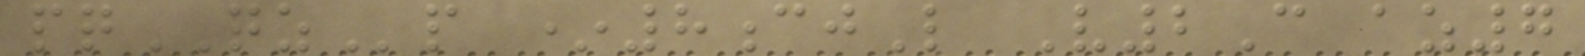pqQZp *8cjL V2C az7
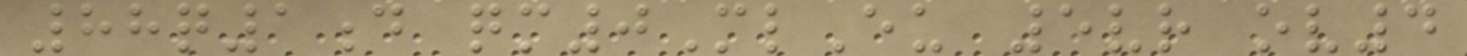88q1d qm0MlEu 5vr ov4
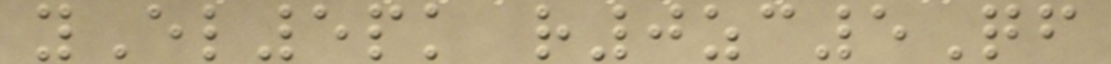yEl5pk r0zc5Qf
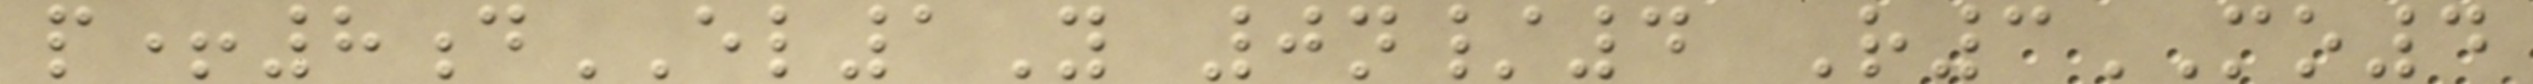p+8dEL1Y 0n/4 R3MO4
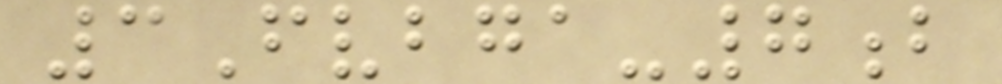3Fvbga-7b
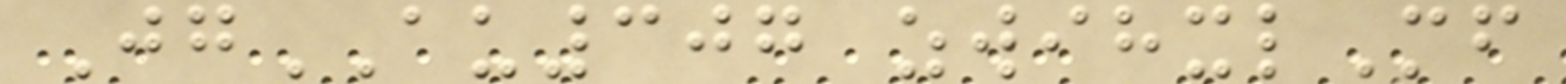JgAU307 zwihxlMf
